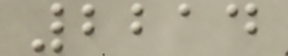2214
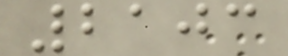2103
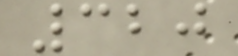320
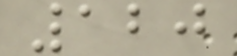120
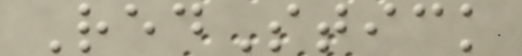RedStick
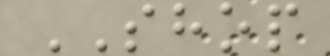SHOP
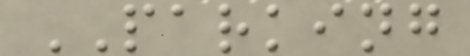PARKING
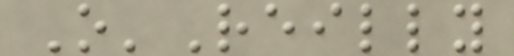O'Reilly
